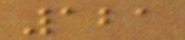121
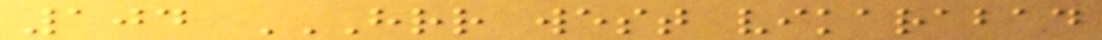104 HRR WEST VIKARABAD
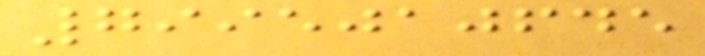7995010645
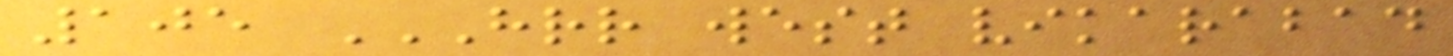105 HRR WEST VIKARABAD
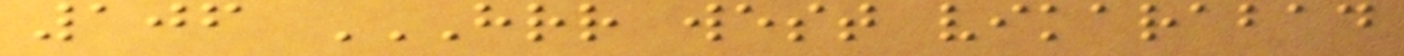106 HRR WEST VIKARABAD
